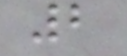2
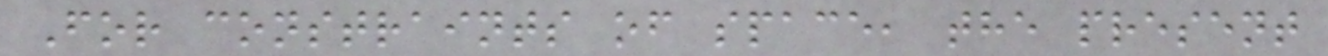For constraints of space, the present
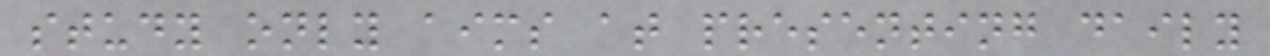study only aims at presenting daily
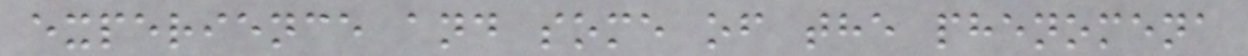experience and some of the phenomena
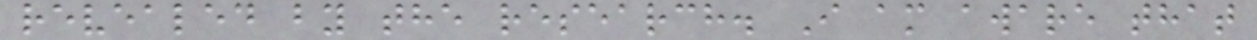revealed by the research. I am aware that
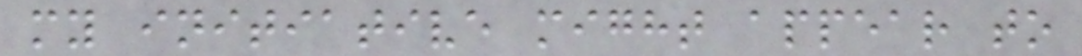my initiative might appear to
